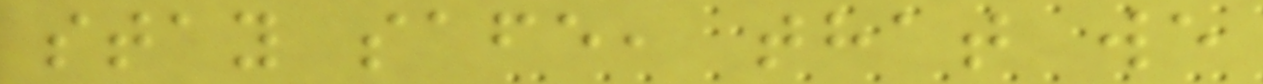stay safe, that we
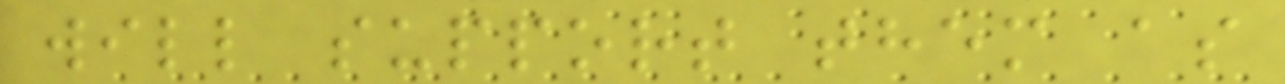will support them as
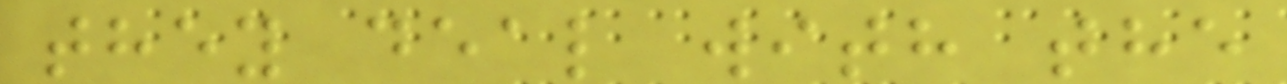they deal with the
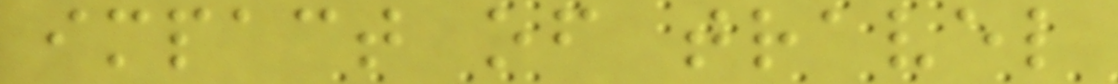impact of travel
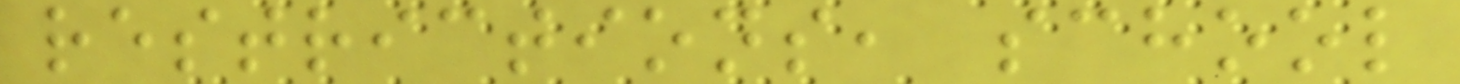restrictions, school
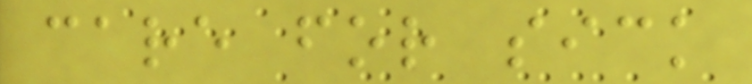care for sick
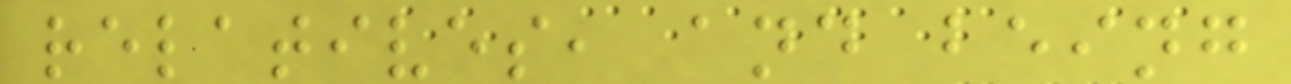relatives, and being
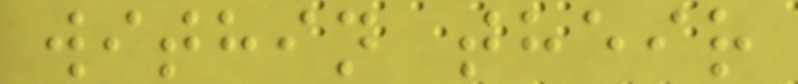within their
